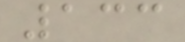133
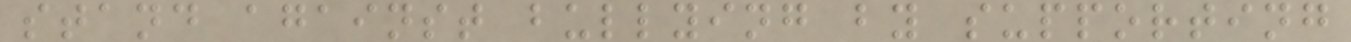stand against bullying by supporting
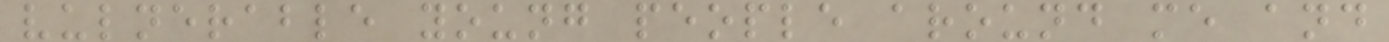vulnerable young people around me and
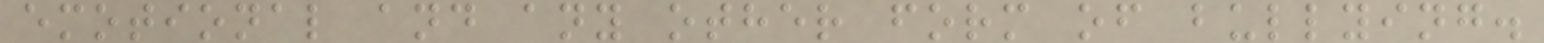emotional and any other form of bullying.
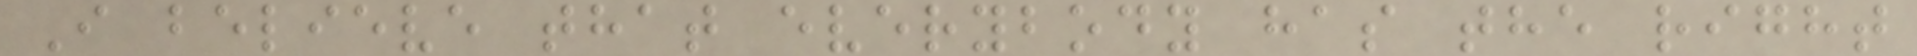I believe that everybody has the right
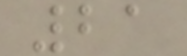21
